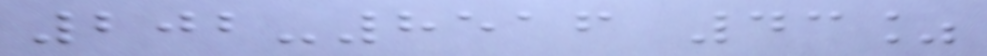202-8516 43%
